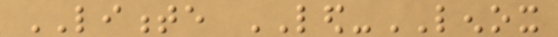LIMENTE LED-LENOX
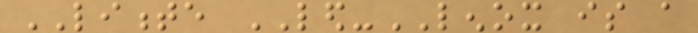LIMENTE LED-LENOX is a
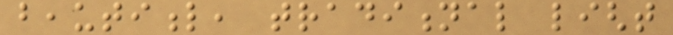beautiful, traditional light
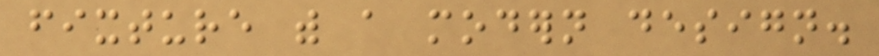fixture with a modern design.
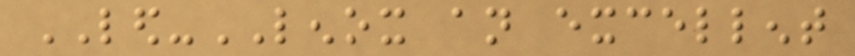LED-LENOX an excellent
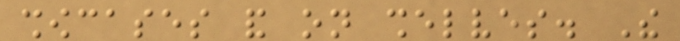showcases and on shelves. The
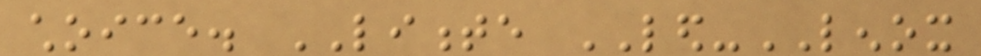choice. LIMENTE LED-LENOX
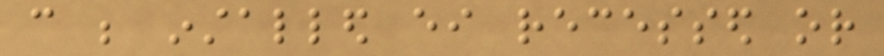can be installed either recessed or
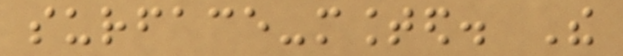surface-mounted. The
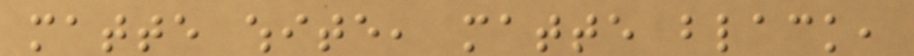matte white, matte black,
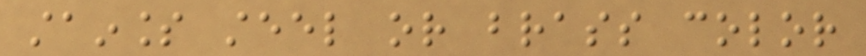stainless steel or brass color
